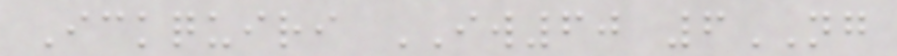Ickquiri IW60 6NG
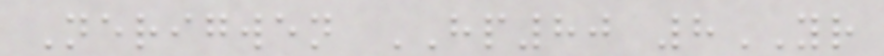Nerigwen HP80 8YR
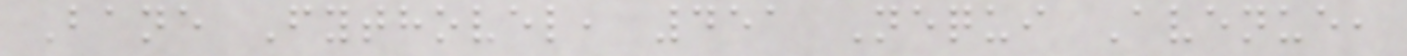Bane Fythovel, 451 Nequi Avenue,
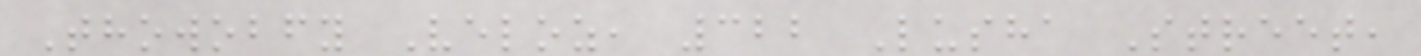Thowobfy Veloz, 322 Lusha Street,
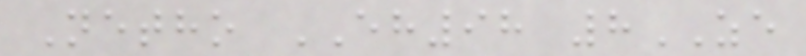Netho EH98 8ZE
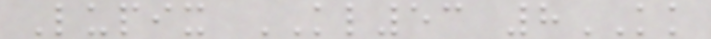Lupix KL53 8KK
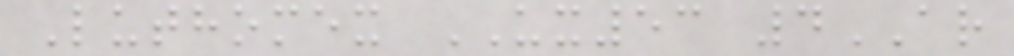Luthomex UX53 4AR
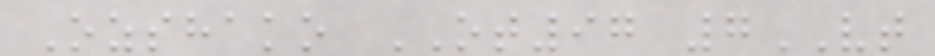Ozshako OT97 7VT
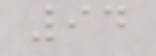94
